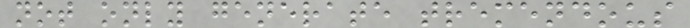not only generate tremendous
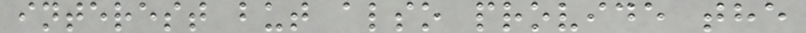interest but also provide the
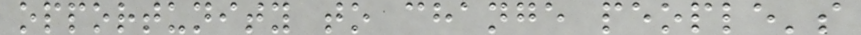opportunity to change people's
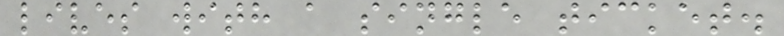lives with a single ticket.
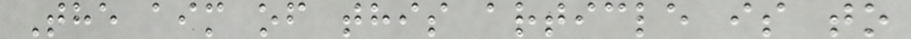The aim of this article is to
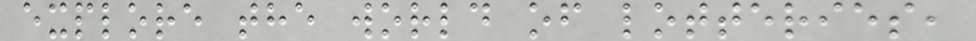explore the world of lotteries,
